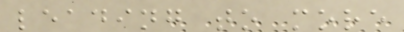leading to more
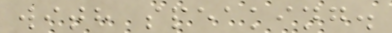with speaking.
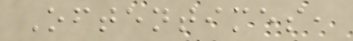Oftentimes,
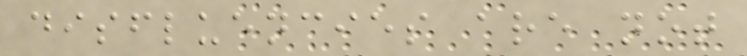disfluencies are not
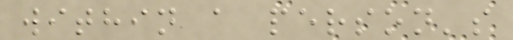within a person's
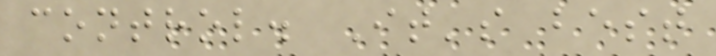control. It's best
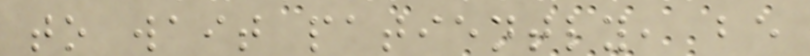to wait patiently, be
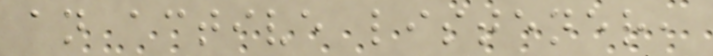an active listener,
